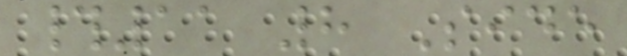#11 8 Side
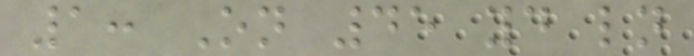1: On 45 yd ln
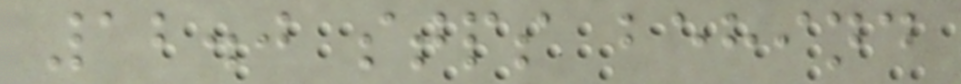12.0 stps behind
